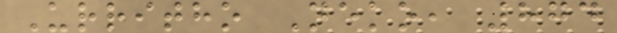Urritho Neko, 874
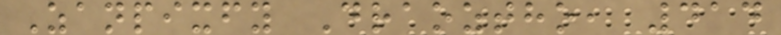Zanpixfy Draoztho, 414
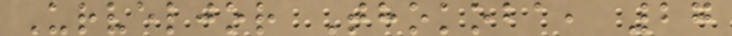Urveljor Thokoba, 27
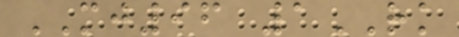MJ96 1RK
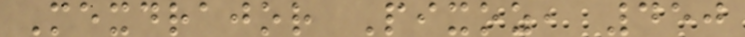Mexdrajor Pixoz, 450
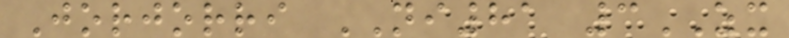Jorjorri NI81 3ZX
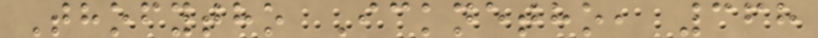Thofytho Icknetho, 368
